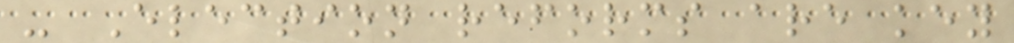- Election reforms are key
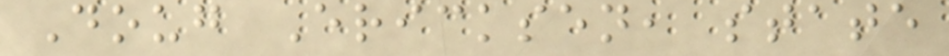Doug Ericksen, state
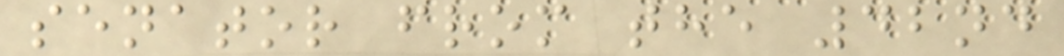senator from the 42nd
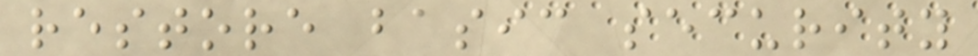restore basic security
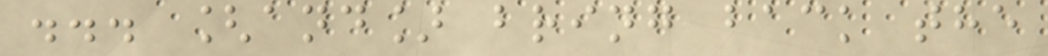... [and] bring back the
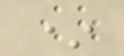*
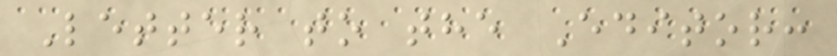Letter to the Editor:
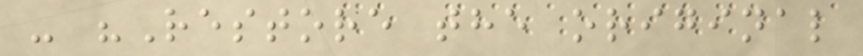- "Restore the original
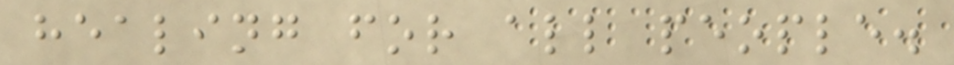healing for all people.
